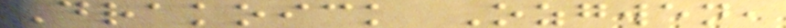Drakoick Ozgwen,
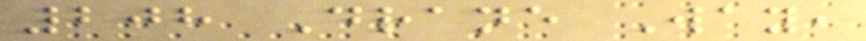208 Drane Way,
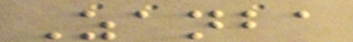Zanba
